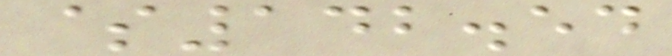$142.54
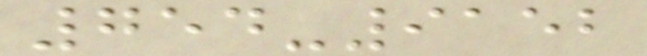754-9152
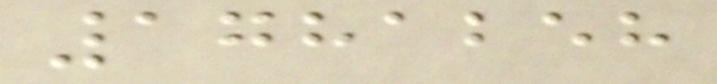1781258
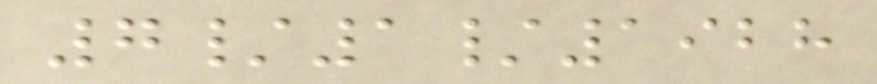7/1/1928
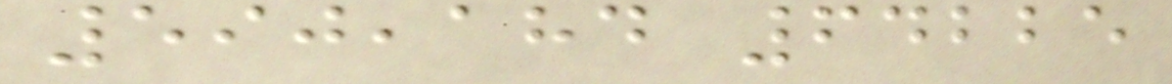590,184 64225
